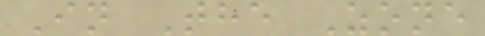In The Zone
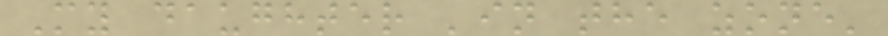My daughter 'in the zone'
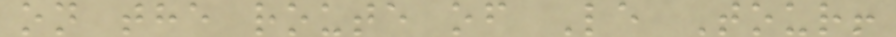on the route of Le Tour!
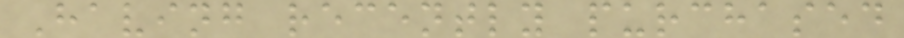Having recently purchased
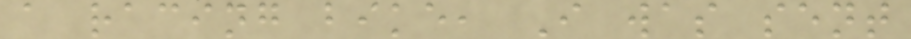a racing bike, I was sent
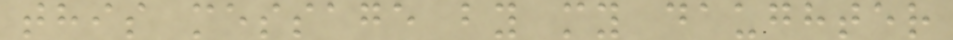this message by my daughter
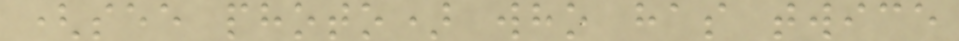(see photo) who has twice
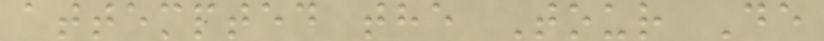attempted the Tour De
